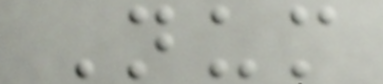Num
